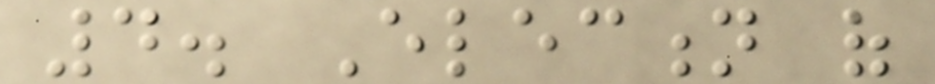4. Election of
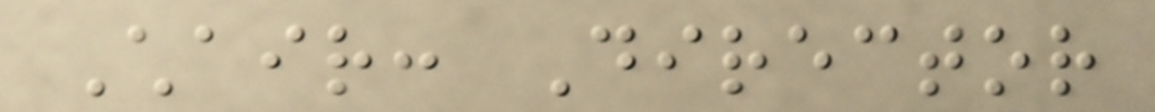Chair: Director
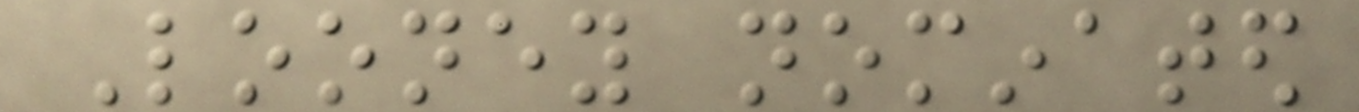Looney nominated
